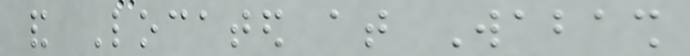and Located at Wabash
